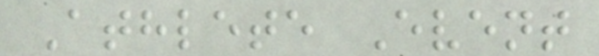Athlete Event
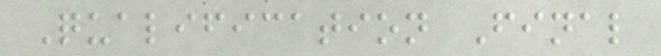Qualification Final
